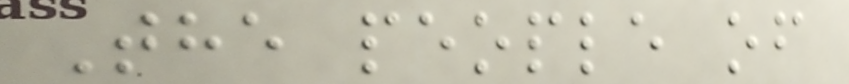The people of
